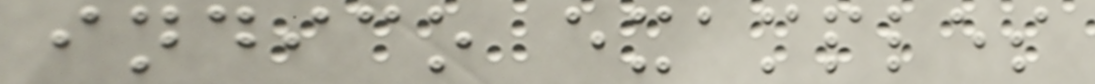indico examples
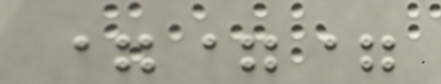===
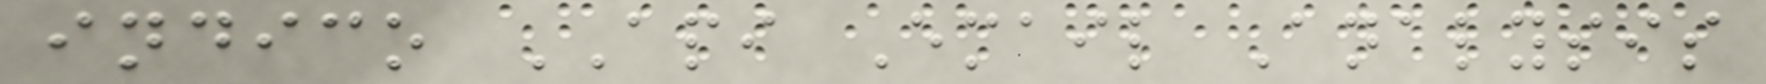indico API Email Analysis
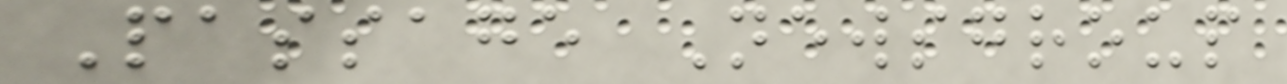Passage Newsgroup
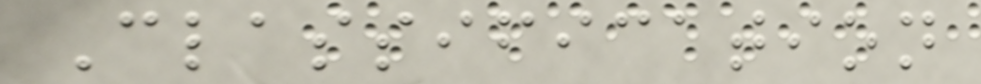Classification
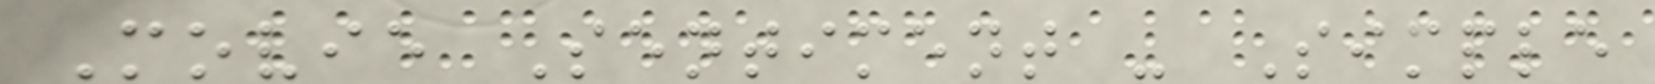Movie Sentiment - Simple
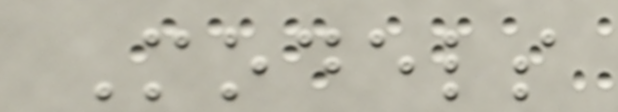Models
